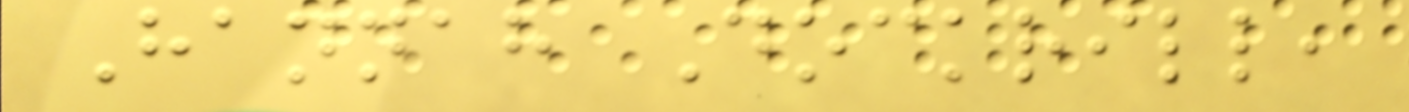Hannah Dockrill,
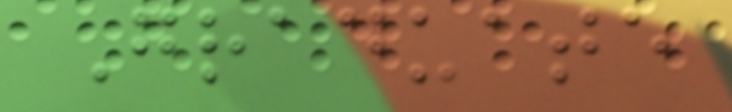Graduate
